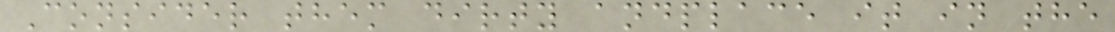Consider them dirty andplace it in the
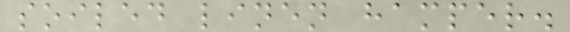soiled linen hamper.
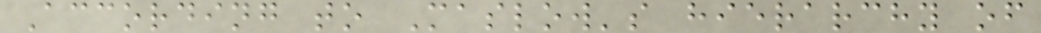According to Maslow's hierarchy of
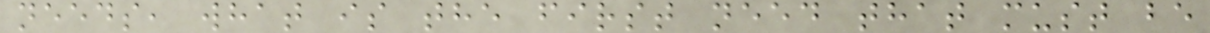needs, what is the first need that must be
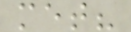met?
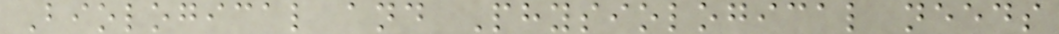Biological and Physiological needs
